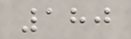180
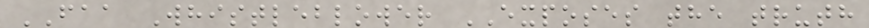FAA Whistleblower EXPOSES the truth
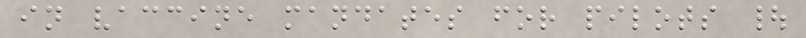in vaccine mandates for pilots |
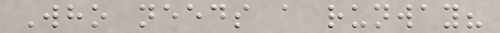Who needs a runway?
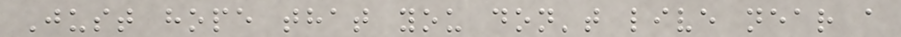Just hope that you don't live near a
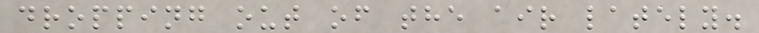dropping out of the air lately.
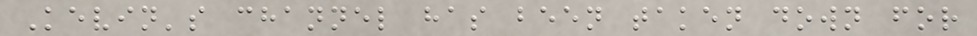Kevin's channel has been taken down for
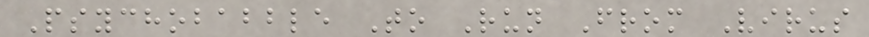Psychobabble To Run From Virus
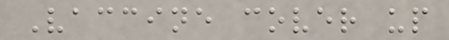Vaccine cover up
